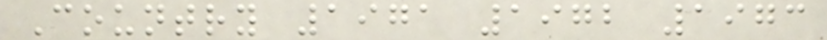Country 1971 1972 1973
